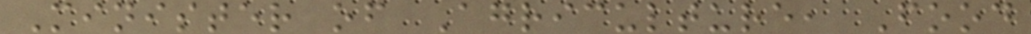Minister of Agriculture, Food
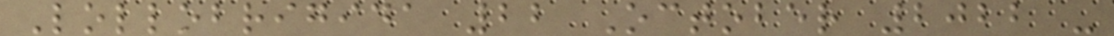Lollobrigida 22 October 2022 -
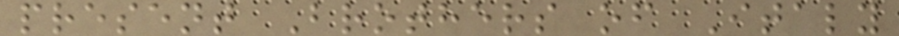present Brothers of Italy
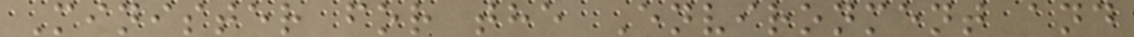Minister for the Environment and
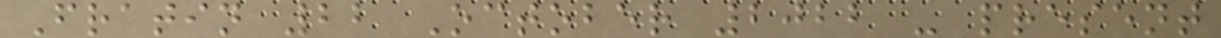Fratin 22 October 2022 - present
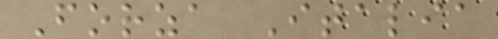Forza Italia
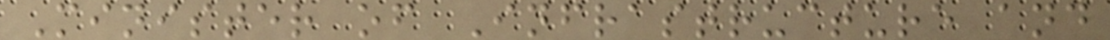Minister of Infrastructure and
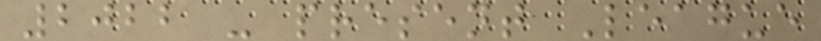2022 - present League
